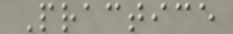Practice
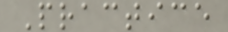Practice
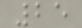25
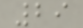29
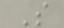S
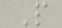P
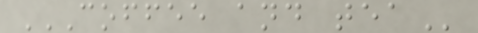COFFEE AND TEA
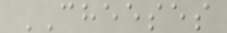CHEESES
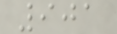901
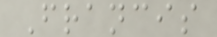Francis
